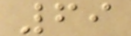69
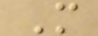M
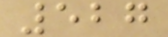527
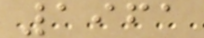1961
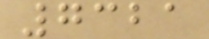7321
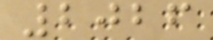2026
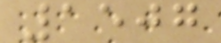1507
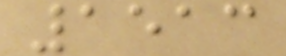1513
